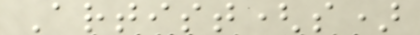Artist(s)
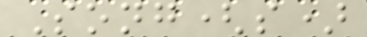Song(s)
